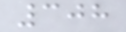308
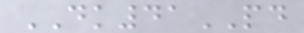DK41PD
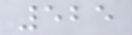525
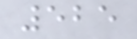525
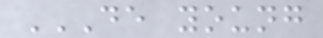DE YOUNG
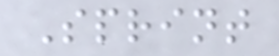Sprint
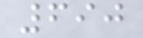690
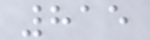815
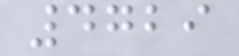4729
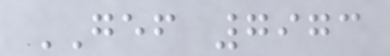GEF 7973
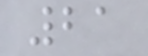21
